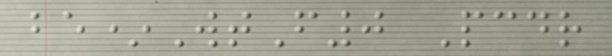be*WtF0 Pcdr
